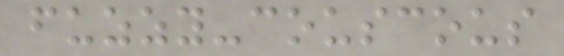fuzzy-couscous
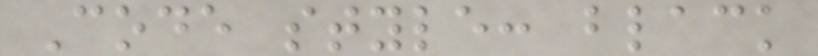Code style: black
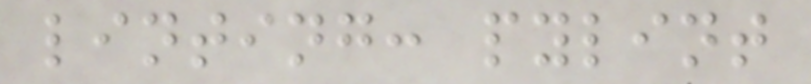linting: pylint
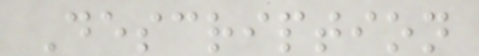Description
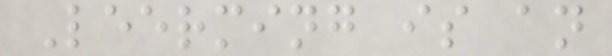Leerming is an
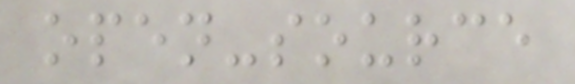open-source
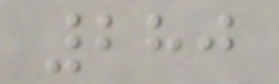280
